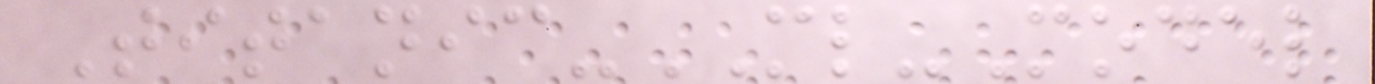Titanic-ML-Model
